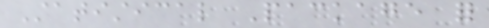Statistical Package for
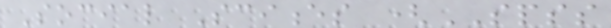Social Sciences (SPSS
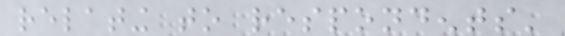relating to respondents'
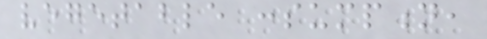vegetable consumption,
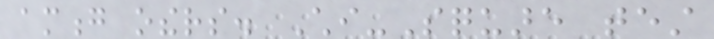among others. Chi-Square test
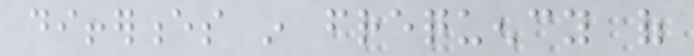differences in frequency of
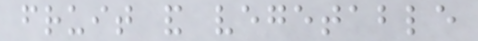fruit and vegetable
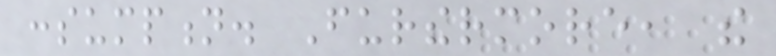consumption. Furthermore, the
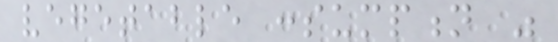vegetable consumption was
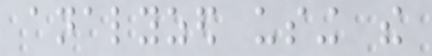analyzed using the
